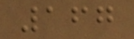167
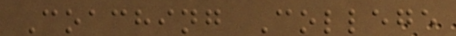Coaching College
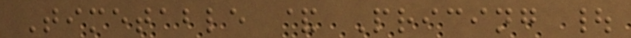Timetable & Pricing |
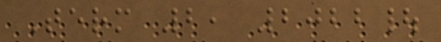Term 2, 2022|
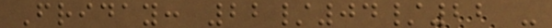Friday: 22/04/22 -
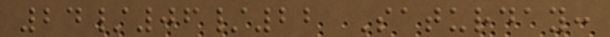24/06/22 Saturday:
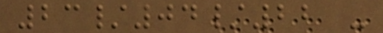23/04/22 -
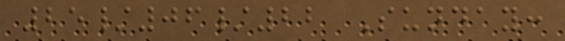25/06/22 Sunday:
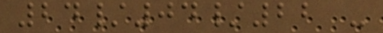24/04/22 -
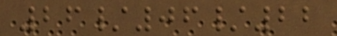26/06/22
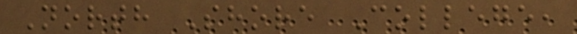North Shore College,
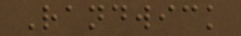Randwick
